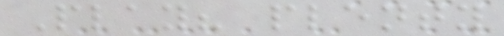Play? plenty
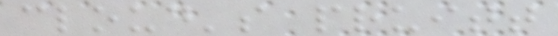cloud's pruitt
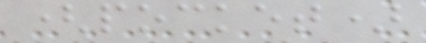(pocket)
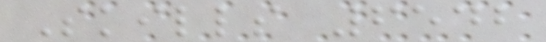Skills 6542
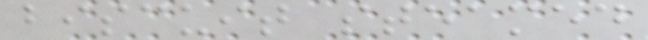biscuit steamed
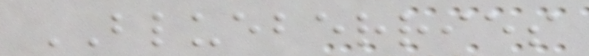BLUEBERRIES
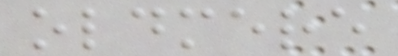oldmere
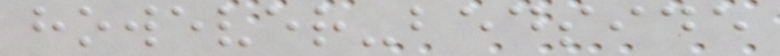however-bedside
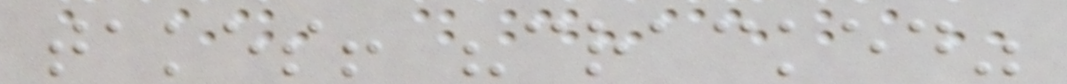takes! "cracked"
